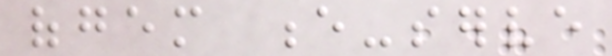ofgem e-serve
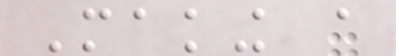Making a
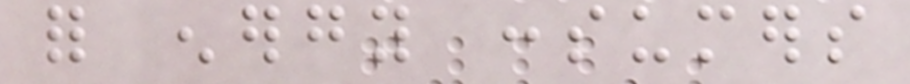for energy consumers
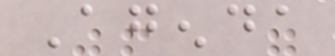Agenda
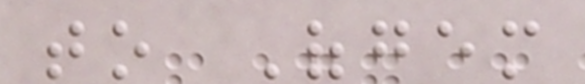to Ofgem
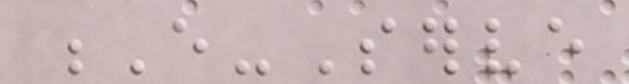E-Serve
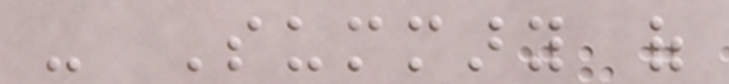- Summary of
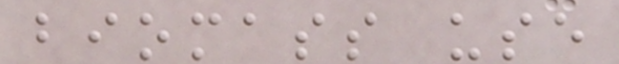biomass use
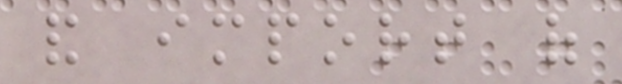and import of
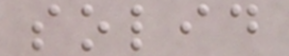solid
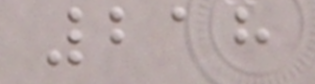218
